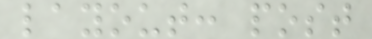layout: post
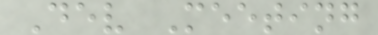Dev Meeting
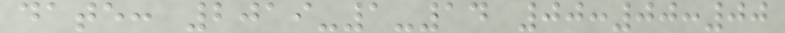date: 2019-1-14 00:00:00
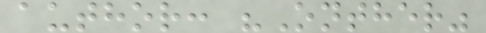author: "Onther"
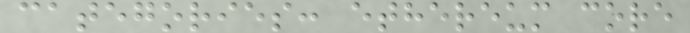categories: ethereum core
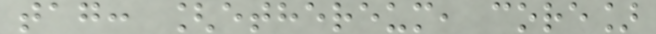tag: [ethereum, core]
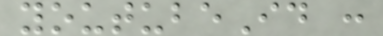youtubeId :
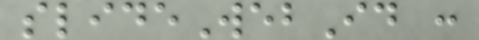slideWebId :
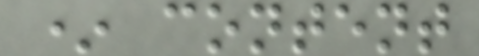* content
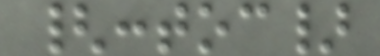{:toc}
